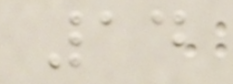14
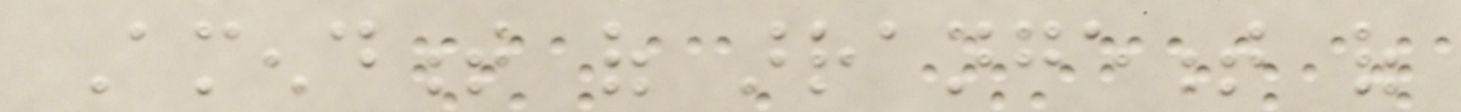Amendment of arrangement of
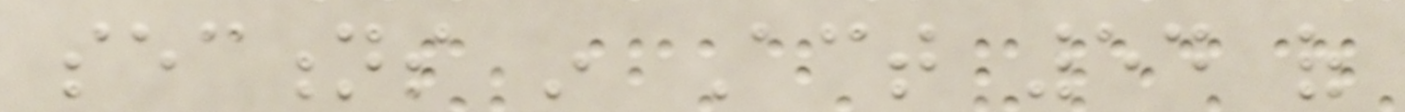sections in Act 54 of
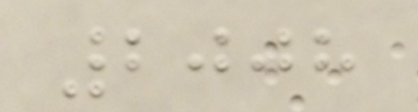2008
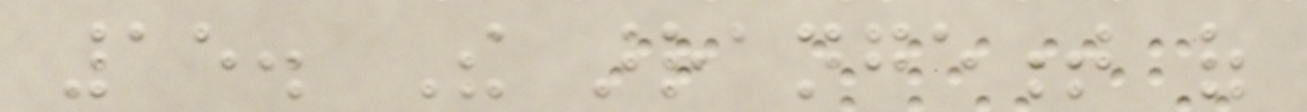15. The arrangement of
